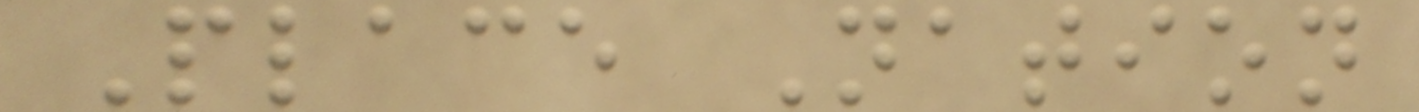Place Nation
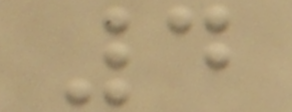4
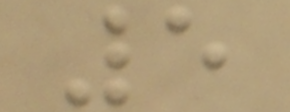5
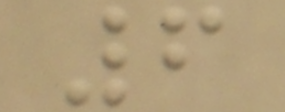6
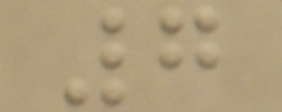7
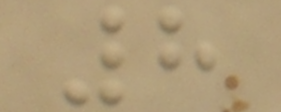8
